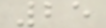25
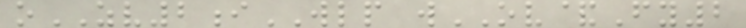oZV2iWLP wOV&Fy2
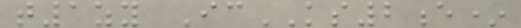t1zy IcKS2e*
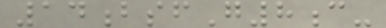14bsfG8c-
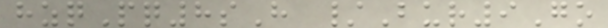hzqPq8sH /Bur9Go
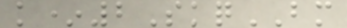k*2SkqBM
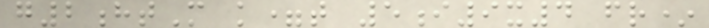g2htM k=t 5i9x4 fr*
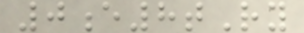0e8tRy
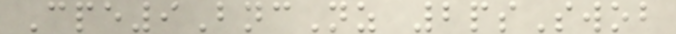Cpe9BncNz 2psSwob
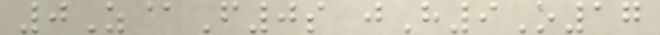0Z@F0s jH9O17
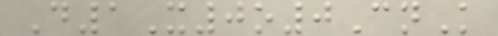D1X0o0CnK
